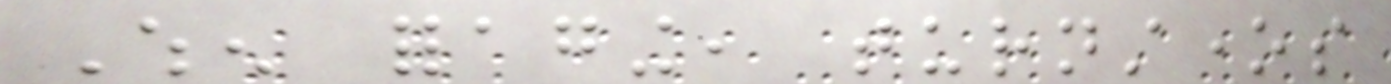When foraging, turnstones
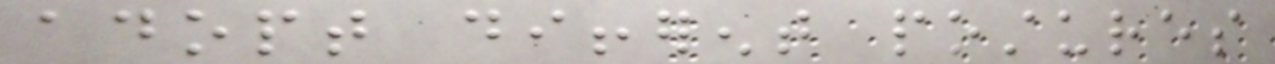adopt different postures
